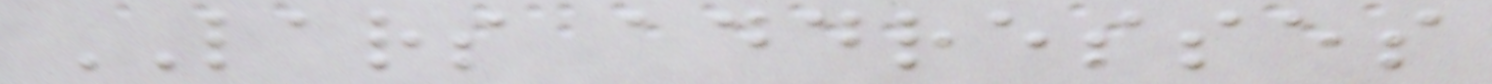LARS addresses
